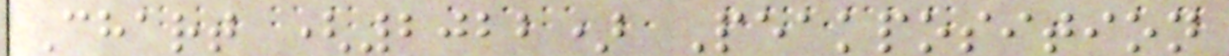Chart (2022) Peakposition
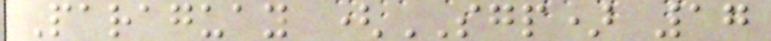Paraguay (SGP) 17
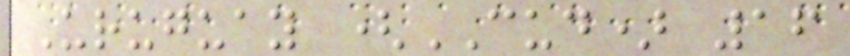Uruguay (CUD) 16
